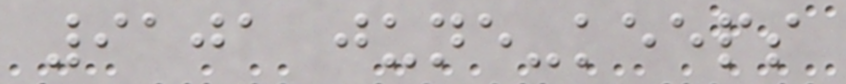9101 june-keeps
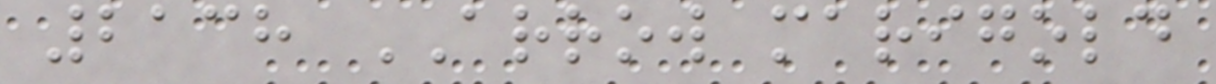2138 ARROW marigold
